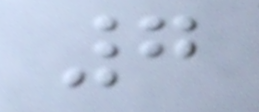7
